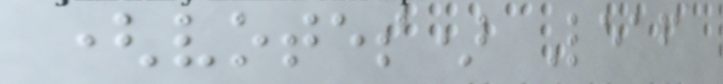(votes) Leaf
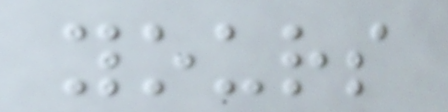yours
